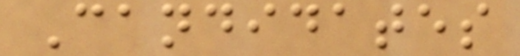Candidates
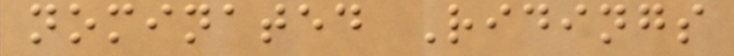nominated Ridings
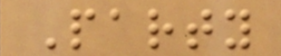Party
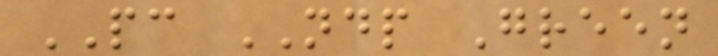PC NDP Green
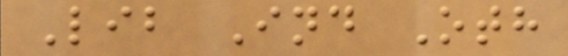Lib Ind Oth
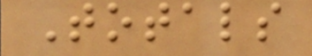Totals
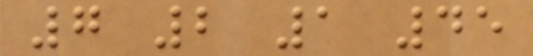7 2 1 45
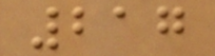217
